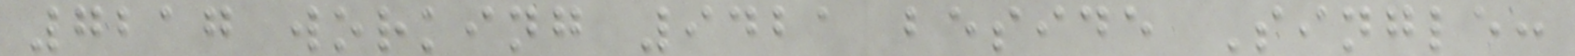7217 working 9421 beside Single:
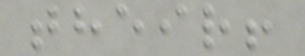their!
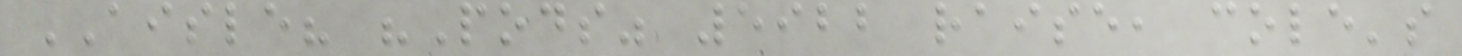AISLE? "Pods" 5922 raise, cole's
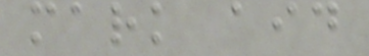mark aid
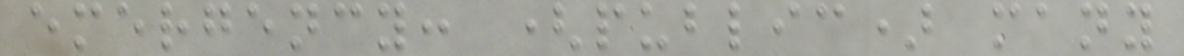emergency: (public) many
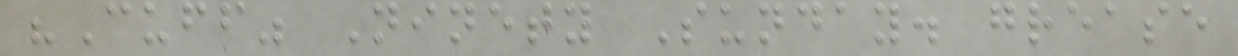"Cuff" Ninety Sunday. grease
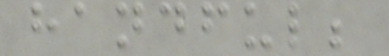handful;
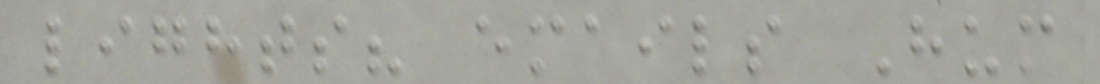lights? emails Hum
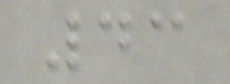43
